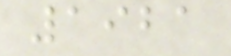1921
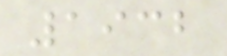1932
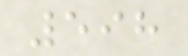598
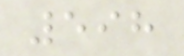598
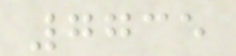7735
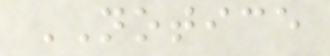NOTICE
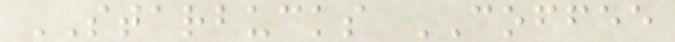STARBUCKS COFFEE
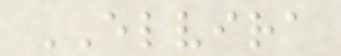ELVIRA
